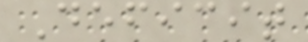Deficit
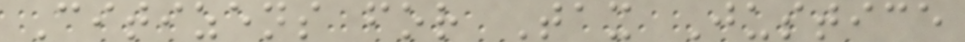Citizens for Tax Justice
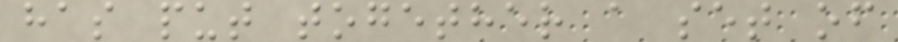has put together a set of
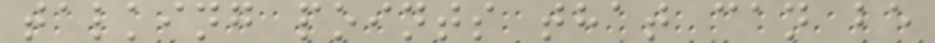talking points that can be
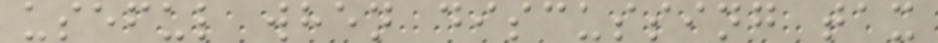useful when discussing tax
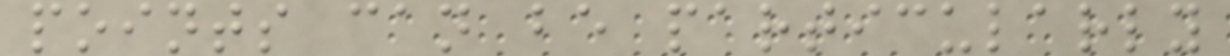points can be particularly
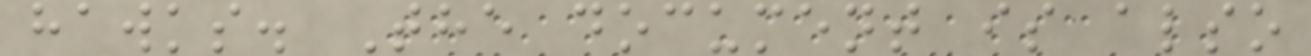hawks. The document is also
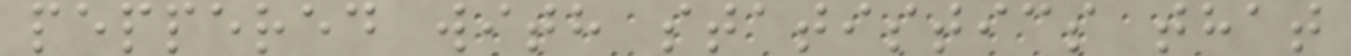peppered with statistics that
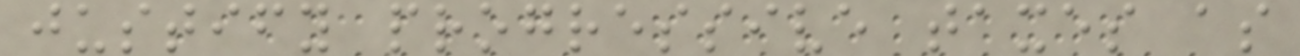justify progressive taxes as
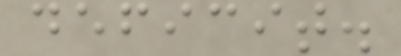deficit.
